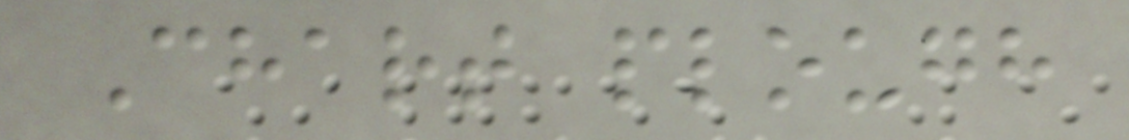Chart plough
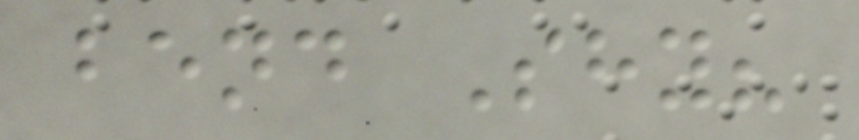bend Shy?
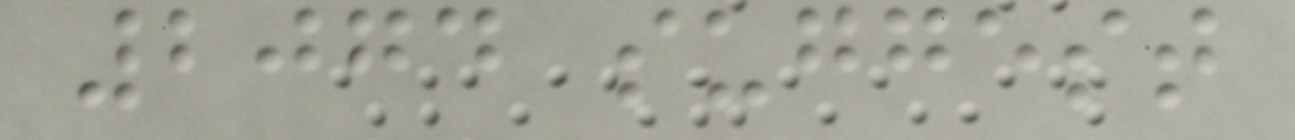2074 suggest
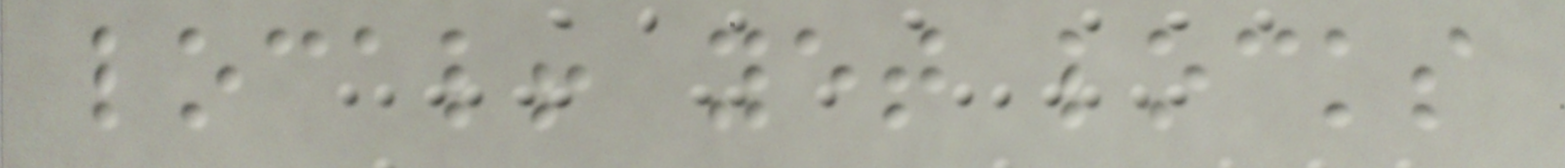local! yet locks
